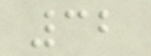32
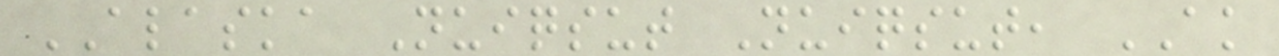ALASKA Nuiqsut Nuiqsut, AK
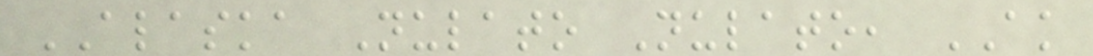ALASKA Nulato Nulato, AK
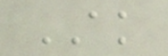AK
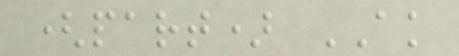(part) AK
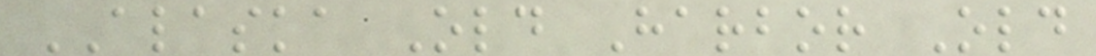ALASKA Old Harbor Old
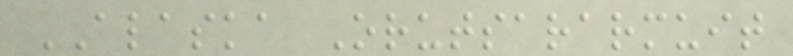ALASKA Orutsararmuit
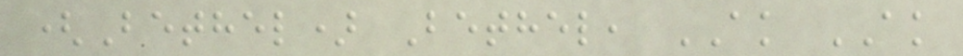(Bethel) Bethel, AK AK
